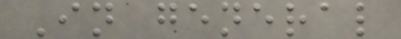In general
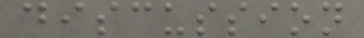discussion
